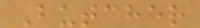Butcher
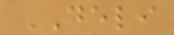DELI
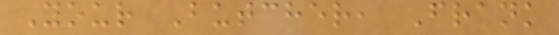Your Butcher, Frank
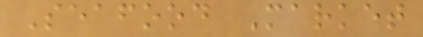Seafood Market
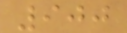900
